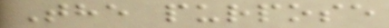The purpose
